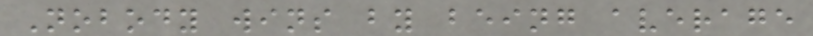Nobody wins by being average
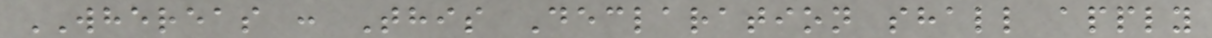WHEREAS : This Declaration shall apply
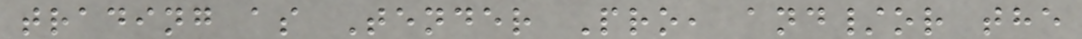trading as Tender Pro, and/or the
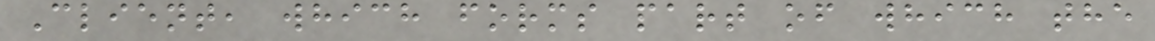Client, which forms part of which the
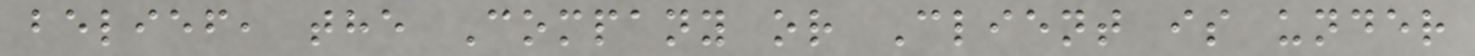belief, the Company or Client is under
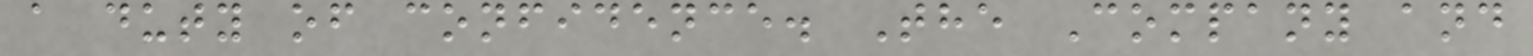a duty of confidence. The Company and
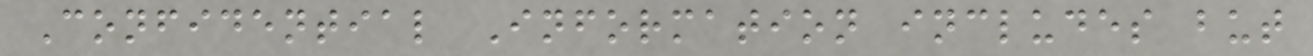Confidential Information includes but
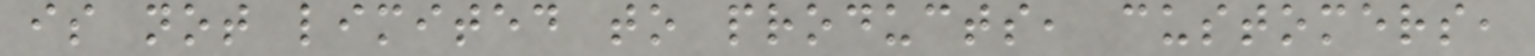is not limited to products, customers,
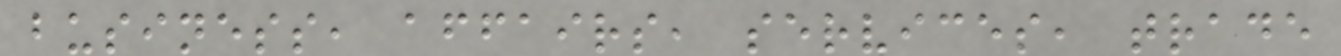business, affairs, services, trade
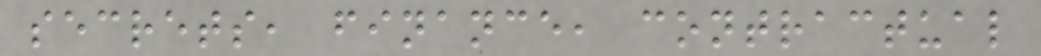secrets, finance, contractual
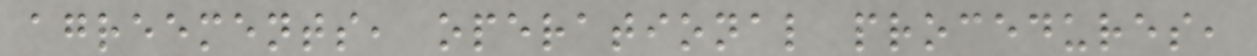agreements, operational procedures,
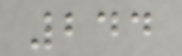244
